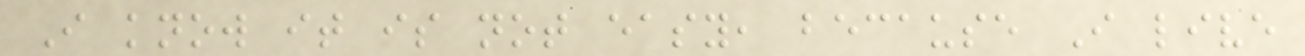I know it is not easy, because I live
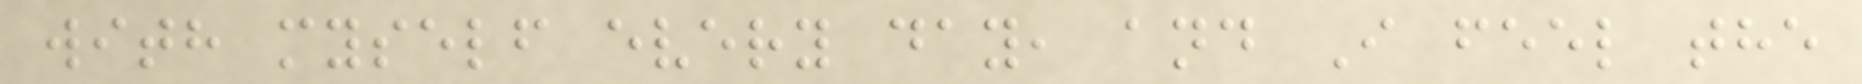with myself every day, and I feel the
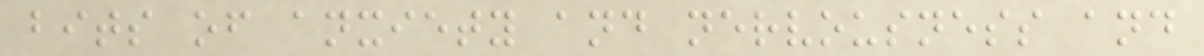bits of anxiety and nervousness and
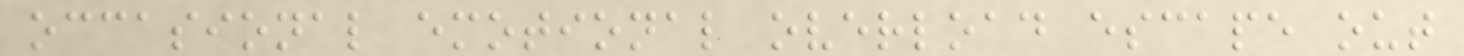occasional emotional overload escape out
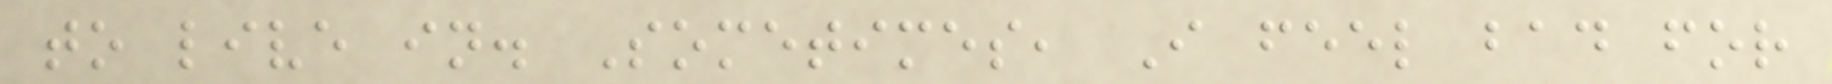to live in. Sometimes, I feel bad for
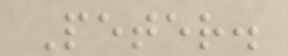Peter.
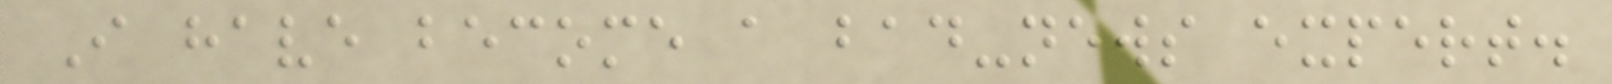I have become a bad-news expert.
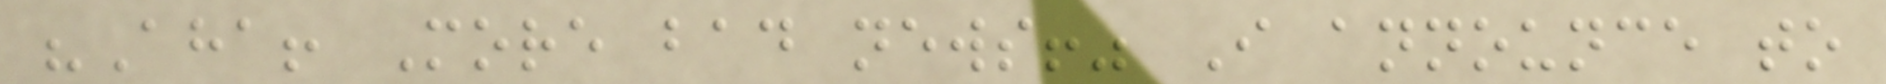"Aha! More bad news!" I announce to
